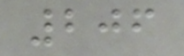206
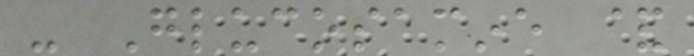- Glucosamine &
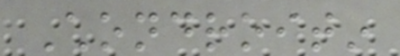Chondroitin
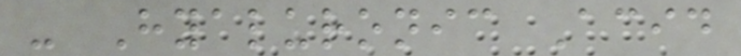- Hyaluronic Acid
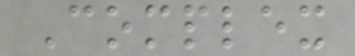Complex
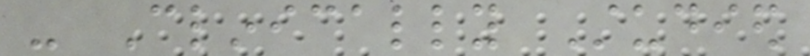- Clinically Studied
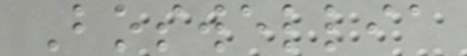Boswellia
